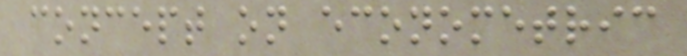concept on econometric
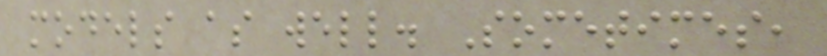models as well. Sometimes,
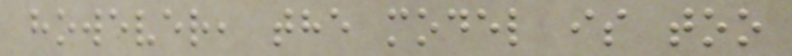however, the model is too
